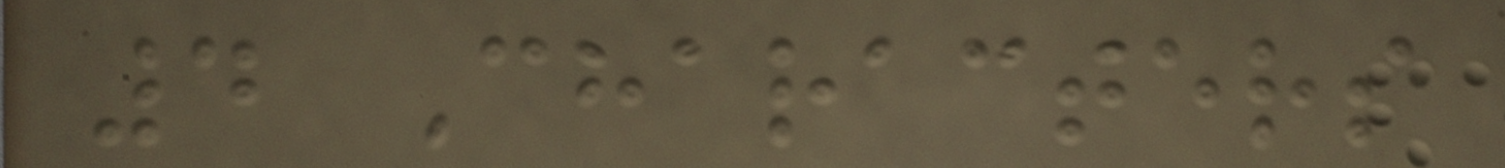4 Characters
